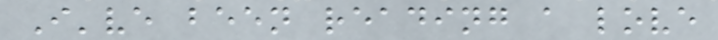I've been reading a love
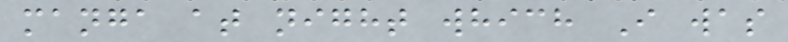manga at night which I was
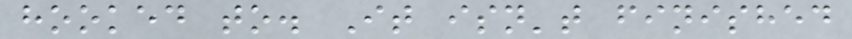hooked to. It isn't finished
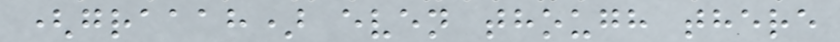(graaah) even though there
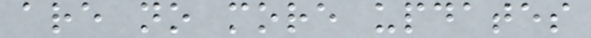are no more updates
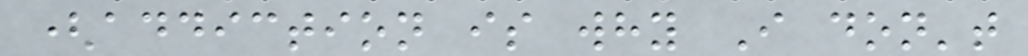(addiction is why I don't
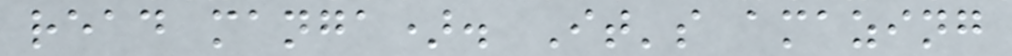read manga). It's amazing
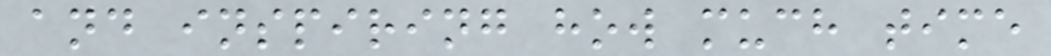and inspiring how much time
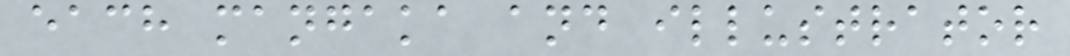each mangaka and illustrator
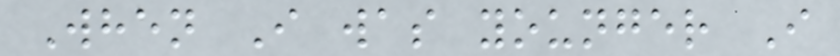When I was younger I
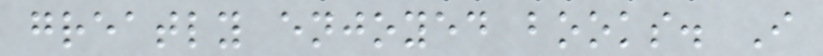greatly enjoyed books. I
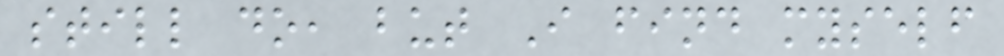still do, but I find myself
